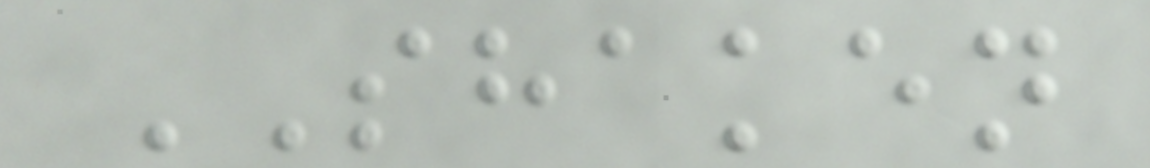SHAKEN
